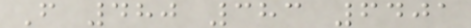F 480 383 6401
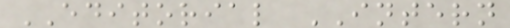EDITORIAL INTERN
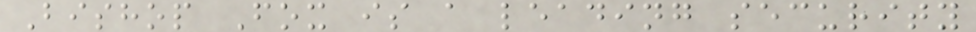Bishop Fox is a leading security
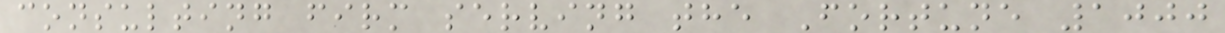consulting firm serving the Fortune 1000
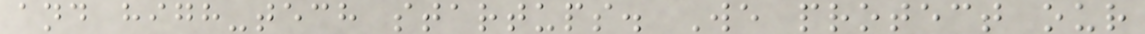and high-tech startups. We protect our
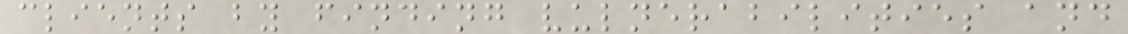clients by finding vulnerabilities and
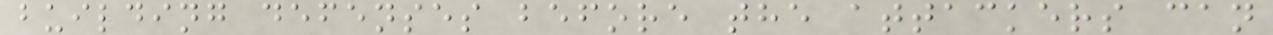building defenses before the attackers can
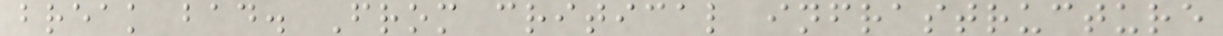break bad. From critical infrastructure
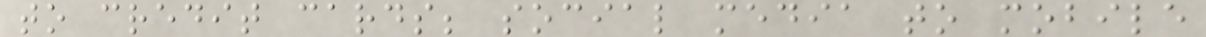to credit cards; social media to mobile
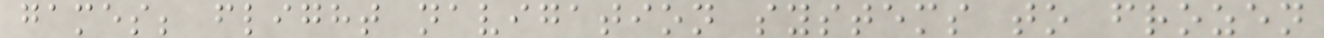games; flight navigation systems to frozen
